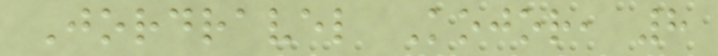Jordravel Kojor, 8
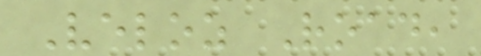Veloz Road,
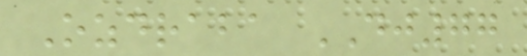Ozdraba DJ77
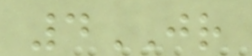4JR
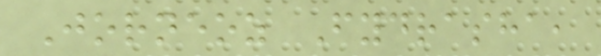Jorneoz Fydrasha,
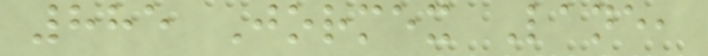885 Jormex Lane,
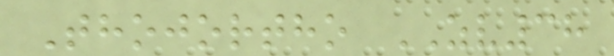Thojortho ZV38
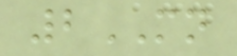2MN
